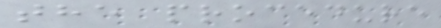the procedure
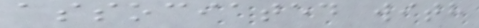associated with
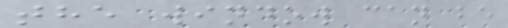the window can be
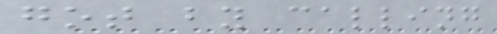got by calling
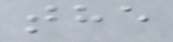the
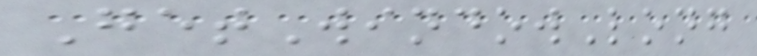GetWindowLong
